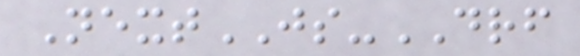NextJS-DRF
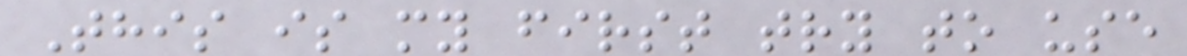This is my first try to use
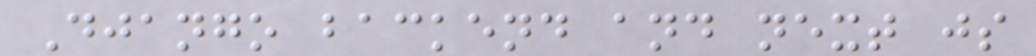Django backend and next js
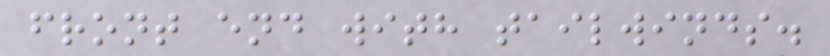front end with tailwinds.
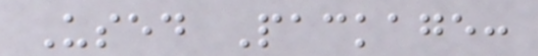Used Package:
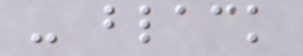- black
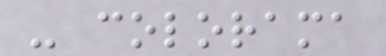- colorama
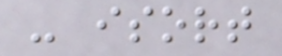- isort
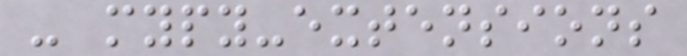- mypy-extensions
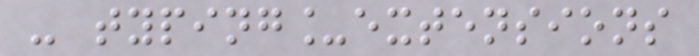- typing_extensions
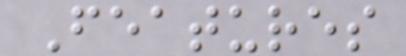Features
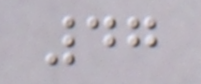47
